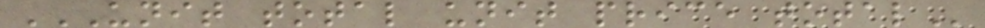UNIT TOTAL UNIT PRICE TOTAL
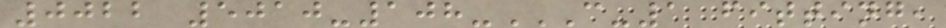0022 5010-108-C-1 FITTING,
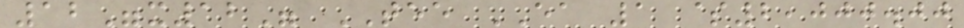12"x12" TEE EA 1 $2,000.00
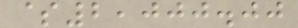$2,000.00
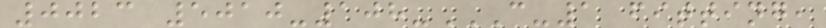0023 5010-108-C-1 FITTING,
